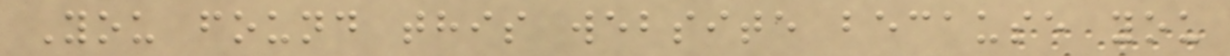You found this website because you
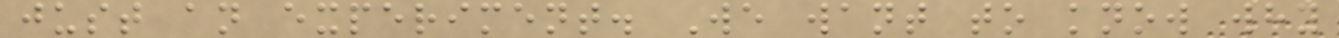just an experiment. We want to know why
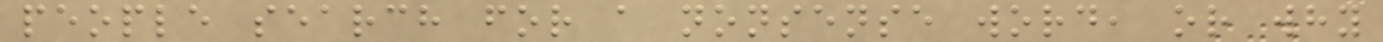people search for a nonsense word, or why
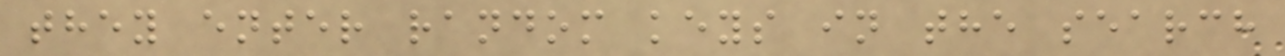they enter random keys in the search
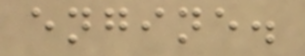engine.
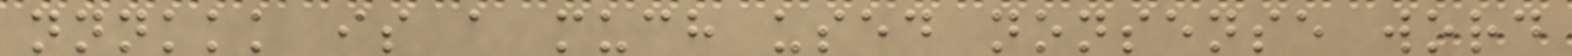nnnkkk is a much used nonsense word
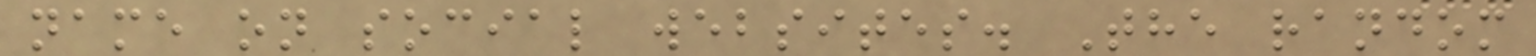name on social websites. The random
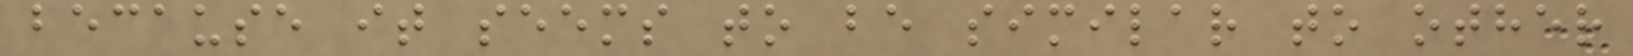because it seems to be similar to other
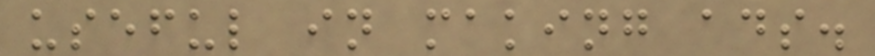useful in making ads.
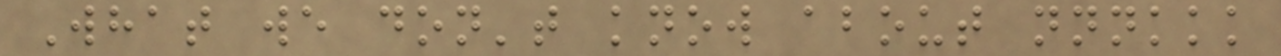What we don't know about nnnkkk
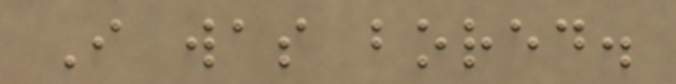I was bored.
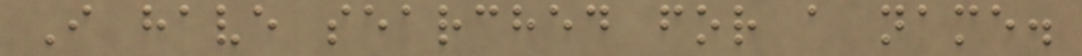I have searched for a name.
